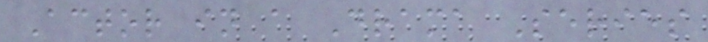Actor in a Drama Series
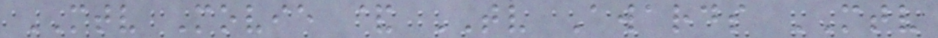MTV Movie & TV Awards MTV
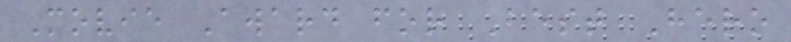Movie Award for Best Hero
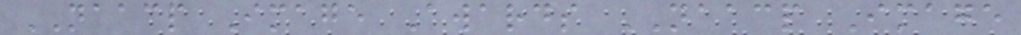NAACP Image Awards NAACP Image
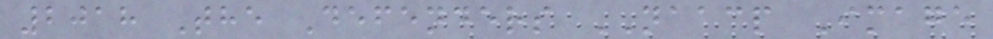2018 The Defenders NAACP Image
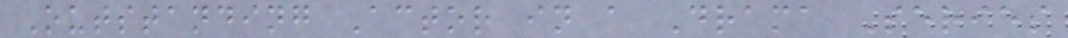Outstanding Actor in a Drama Series
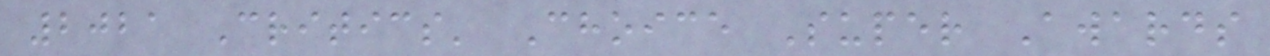2021 Critics' Choice Super Awards
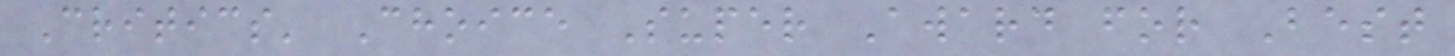Critics' Choice Super Award for Best
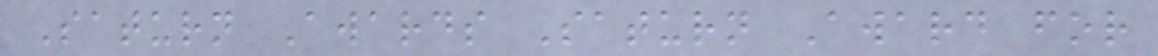Saturn Awards Saturn Award for
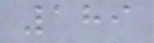189
